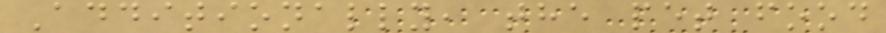Additionally, the pet food
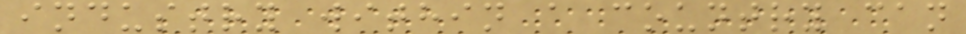industry within a country can
